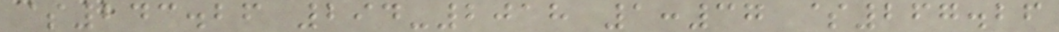$243.26 294-2018 1:37 $267.26
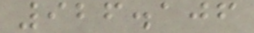926.106
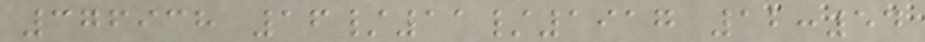376938 16/11/1917 12:54
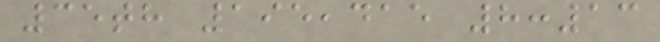35th 195,415 8:13
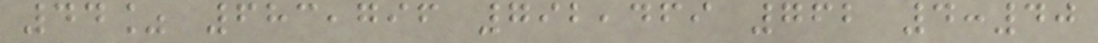44% 683,796 792,469 762 4:40
